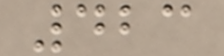423
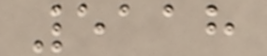5118
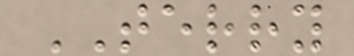TERRY
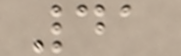41
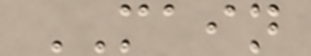MAIN
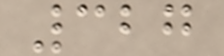327
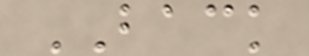BACK
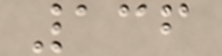136
